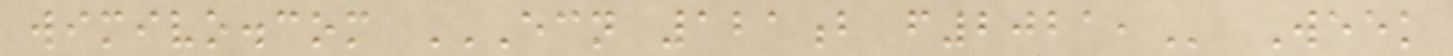wimivo.com ECN 121B F2021, Week
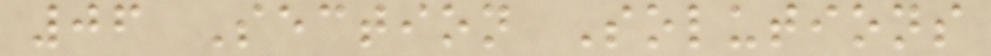06 Section Solutions
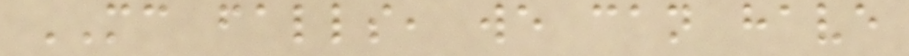MC falls, we can have
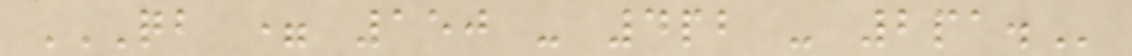QB = 150 - 4PB - 2PA.
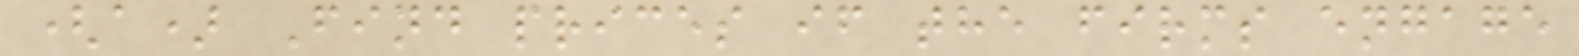(a) Find prices if the firms engage
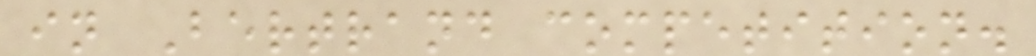in Bertrand competition.
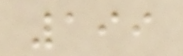199
